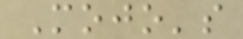Mojo's
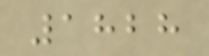1828
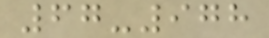67-978
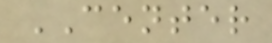CENTER
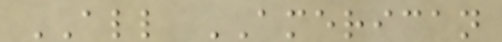ALL AMERICAN
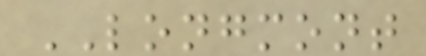LONGMONT
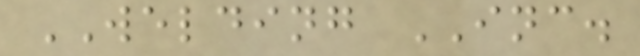WELDING INC.
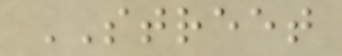STREET
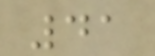41
